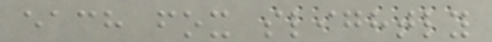each fox slightly
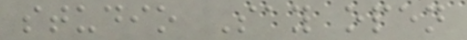studio Say open
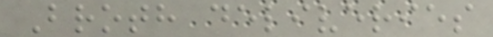Broth deliveries
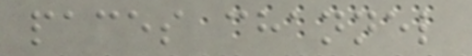paces channel
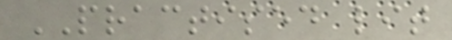PRACTISED lit
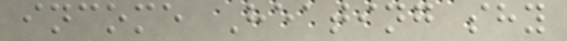income Heating shy
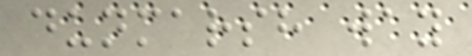dunmarsh way
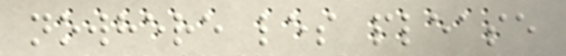nowhere les please
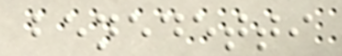benedetti
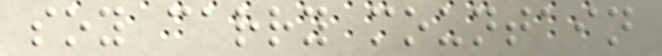soy carry mountain
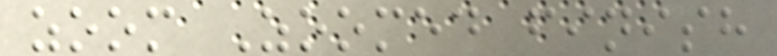zoom Zoomed finish
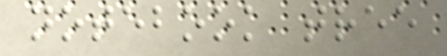notebook tree
